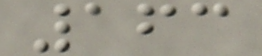163
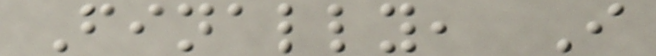Finally, I
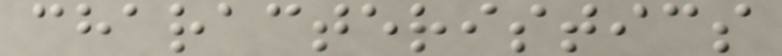characteristics
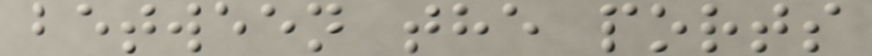between the ports
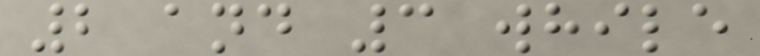2 and 3 while
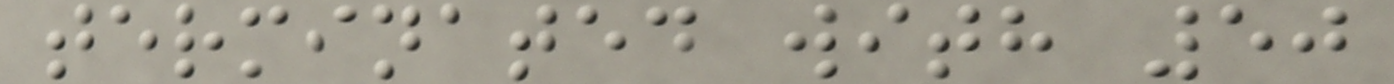terminated with 50
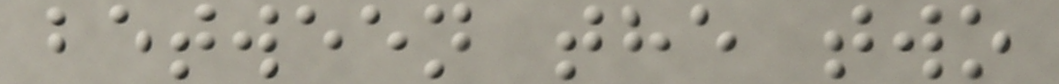between the two
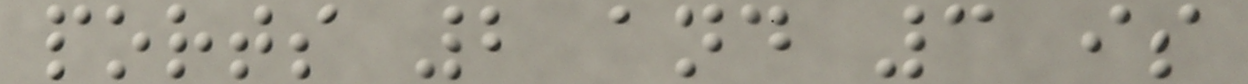ports 2 and 3 is
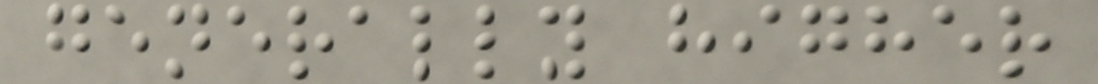generally higher
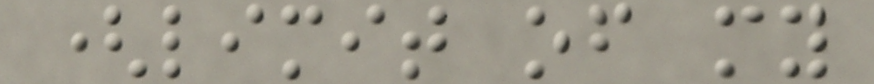(limit of my
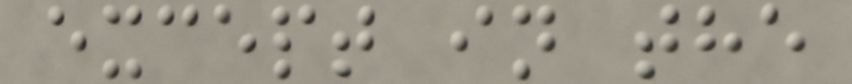except in the
